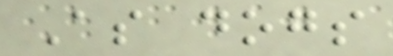As dogs
